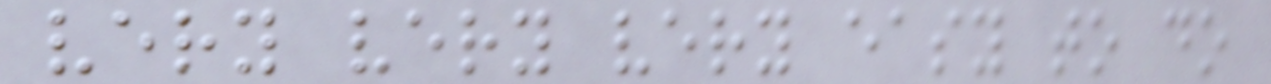very very very easy to do
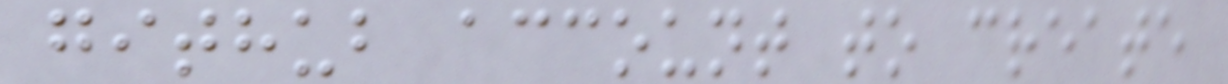github account to create
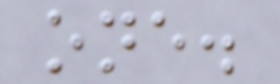one.
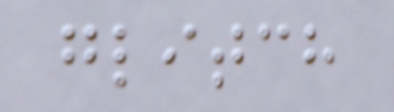glitch
